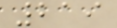219
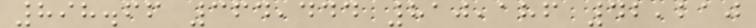898.66 364,444 810,186 42,210
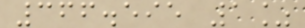366.595 1%
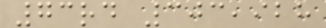73rd 303,928
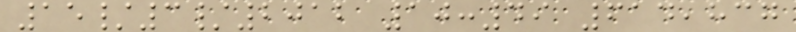15/3/2012 10:49 614,837
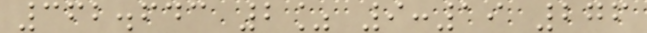362.643 2% 9:19 276
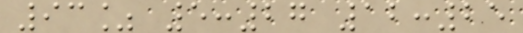93% 5:27 12:25
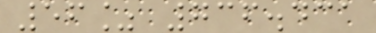56% 736.431
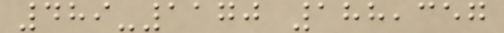489-1170 188,357
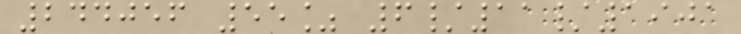244056 55% 6/11/1901
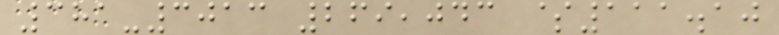381-3013 269,043 $111.10
